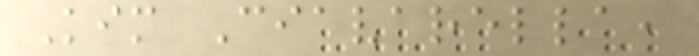Kim Ciavarella,
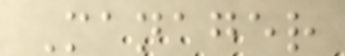Manager
